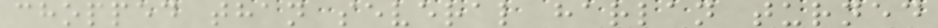chopped than several harlan turned
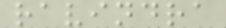ravindra
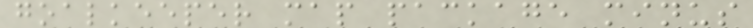goalkeeper map package minus
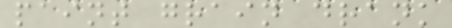paint grain drank
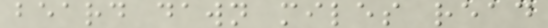beard dawn miles read
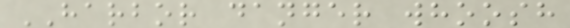HARBOR danger whoosh
